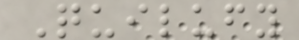Quilufy
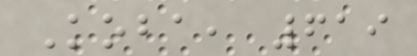Koba, 619
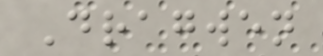Dragwen
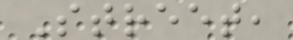Street,
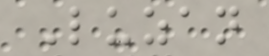Luzan
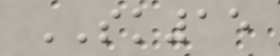SK15
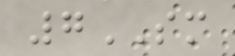7SM
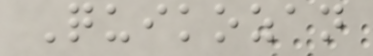Quikozan
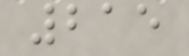215
